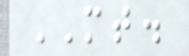MT.
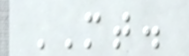MT.
